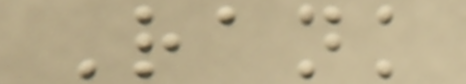Rank
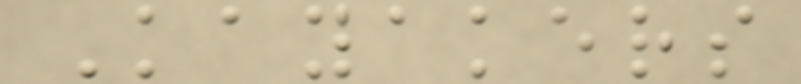Kayakers
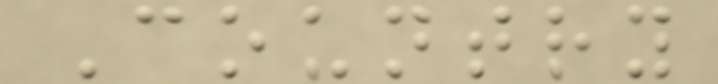Country
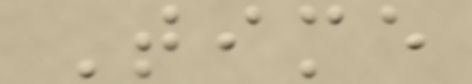Time
